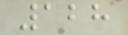128
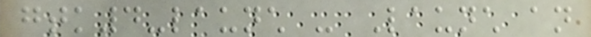gtk4-launch - Launch an
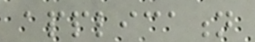application
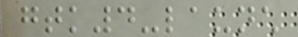gtk4-launch
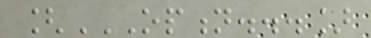[OPTION...]
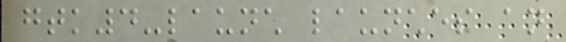gtk4-launch launches an
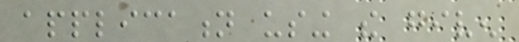application using the given
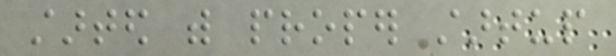started with proper startup
